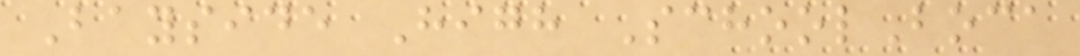Bayside High SchoolBoca
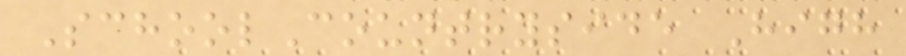SchoolCountryside High
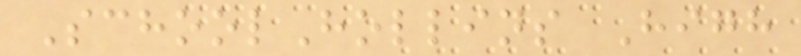SchoolHollins High
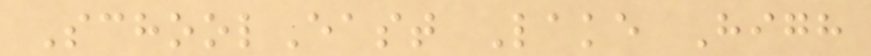SchoolEast Lake High
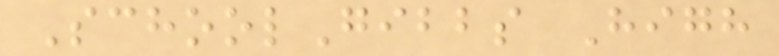SchoolGibbs High
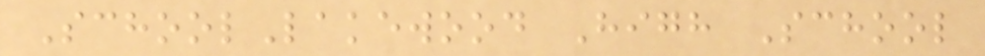SchoolLakewood High School
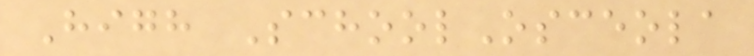High SchoolOsceola
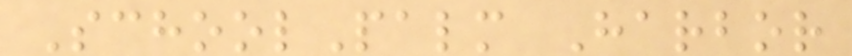SchoolPalm Harbor
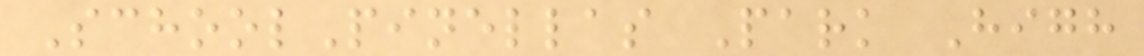SchoolPinellas Park High
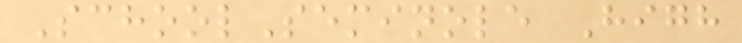SchoolSeminole High
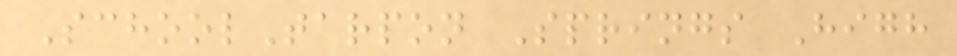SchoolTarpon Springs High
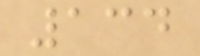134
